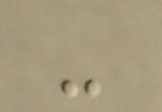-
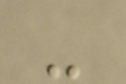-
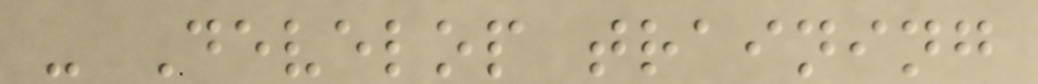- Develop training
